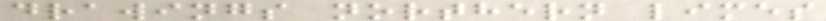drawings northern limes
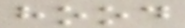hood
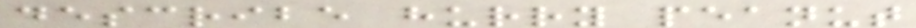describe hurry peanut
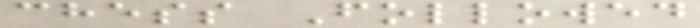chess Followed
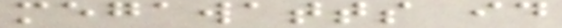megawatts id
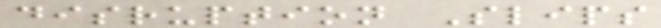disruption Slips
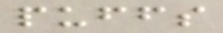puffs
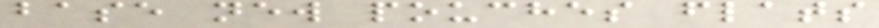base new pouches flats
